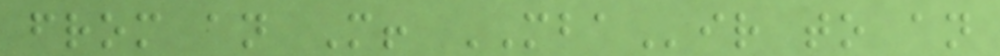from an M! MBAir to an
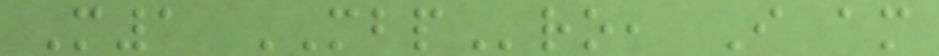M1 MBPro, I am
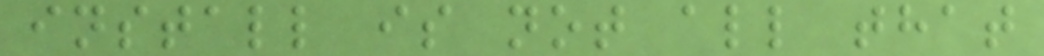install is not all that
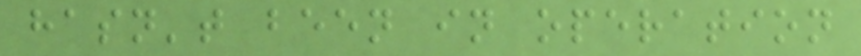hasn't been in operation
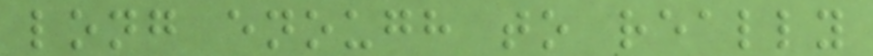long enough to really
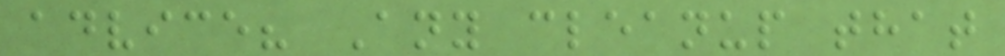advice? Any cleanup that
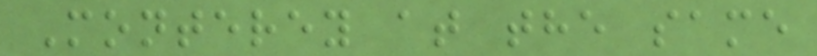Monterey at the same
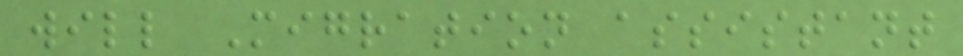will Migration assistant
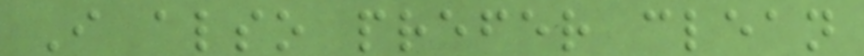I also prefer clean
